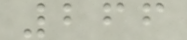266
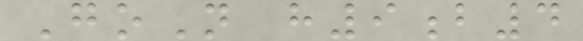GoN h9b4
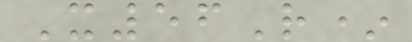X56R*
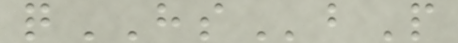qHSbP
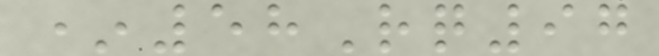*58Rq97
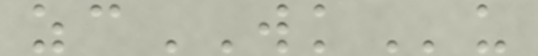zcWKu
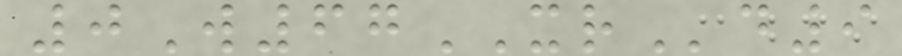0W67XRd9
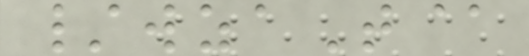/wzaT@
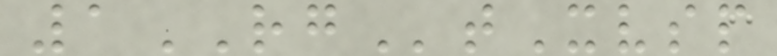1RGtXvsp
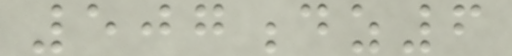507dz6
